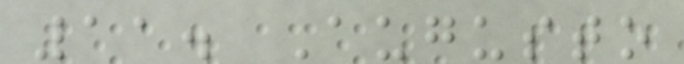11. Augusto
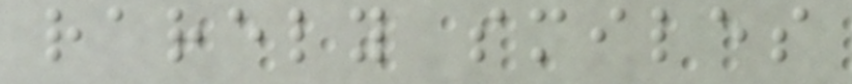rarely smiles
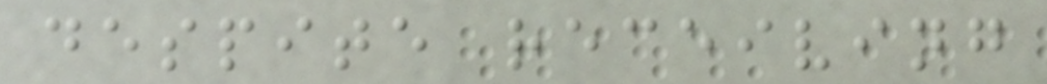despite receiving
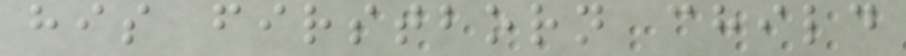his firstborn child
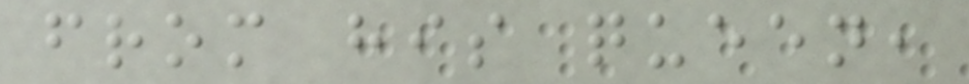from his queen,
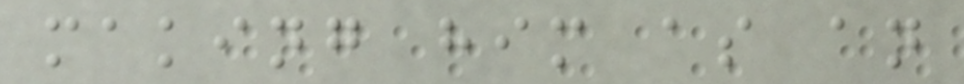making him as an
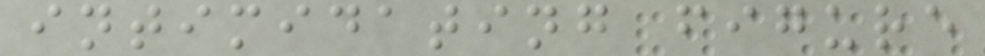intimidating figure
